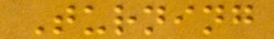Turning
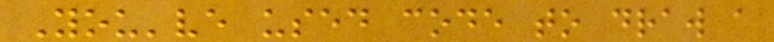You've used code to draw a
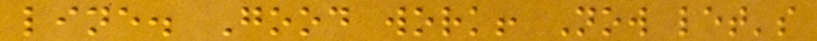line. Good work! Now let's
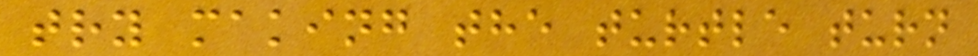try making the turtle turn
